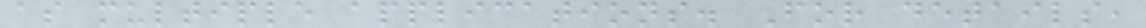as multiple applications. For details,
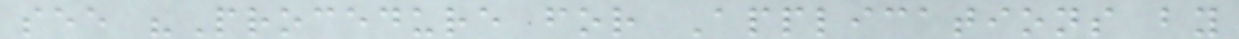see "Procedure for Applications by
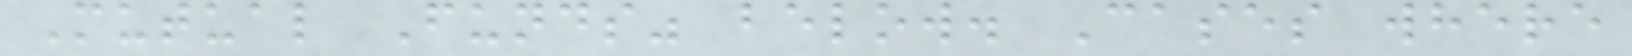Mutual Funds" below. Cases where
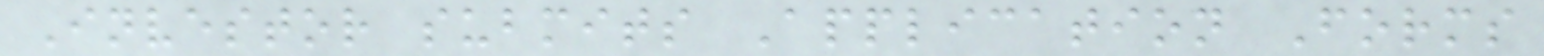Investor submits Application Forms
